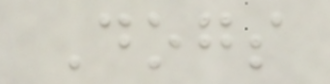Dogs
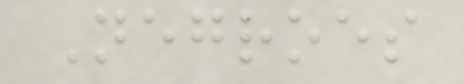Negroes
